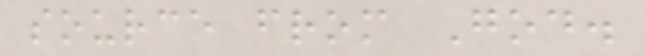source from God.
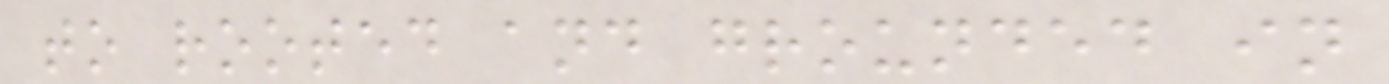to rooted and grounded in
